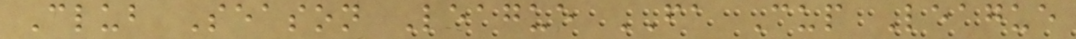Club Season League FA Cup League
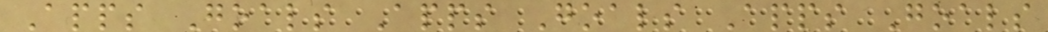Apps Goals Apps Goals Apps Goals
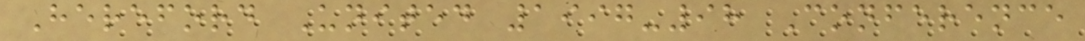Hereford United 1997-98 Conference
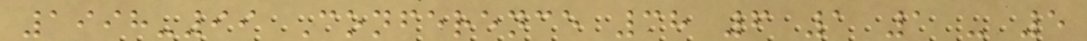1998-99 Conference 38 6 1 1 - 5
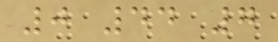0 44 7
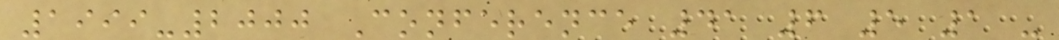1999-2000 Conference 41 6 5 1 -
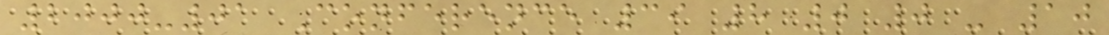2000-01 Conference 39 8 0 0 - 10
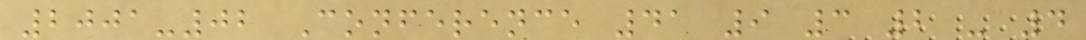2001-02 Conference 41 9 3 2 - 4
